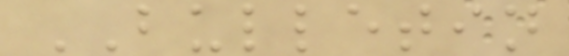BULLETIN
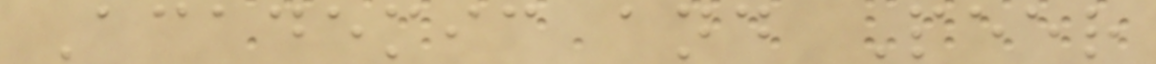Academic and Peer
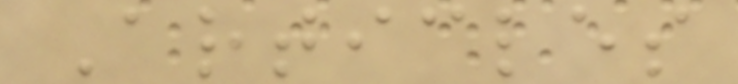Articles
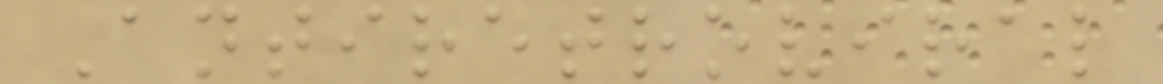Antiretroviral
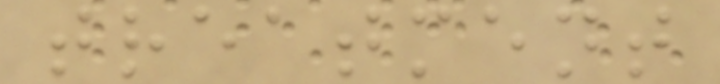treatment
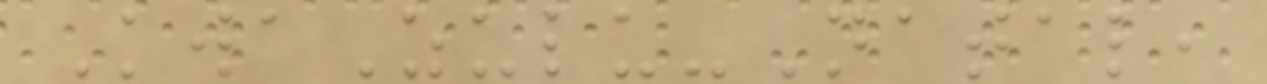KwaZulu-Natal,
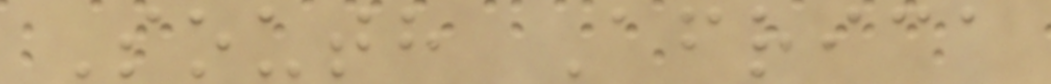South Africa
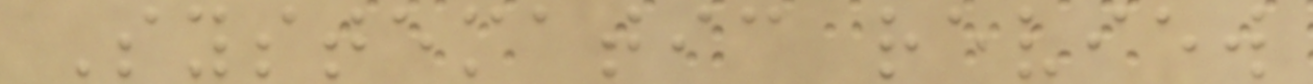Systematic review
